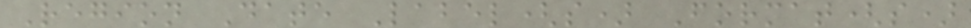Region Date Label(s) Format(s)
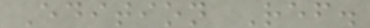Edition Ref.
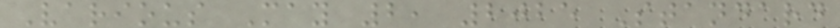Various May 2, 2025 Standard
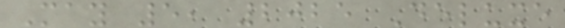May 5, 2025 Deluxe
